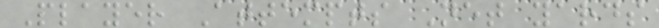Player Attempts Net yards
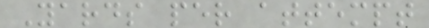Yards per attempt
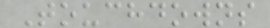Touchdowns
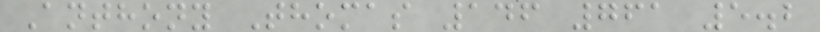Anthony Thomas 146 761 5.2
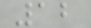12
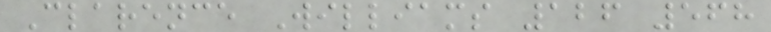Clarence Williams 126 568
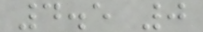4.5 0
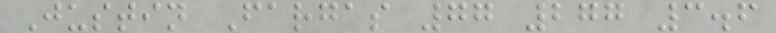Justin Fargas 77 277 3.6
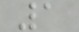1
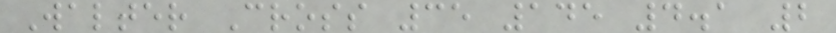Walter Cross 35 145 4.1 2
